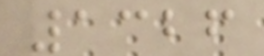1326
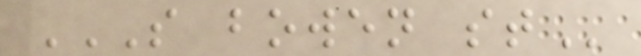S BOWEN ST
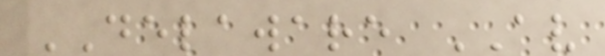DELAWARE AV
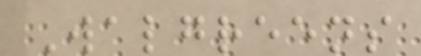Walgreens
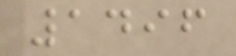1496
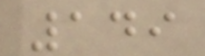149
